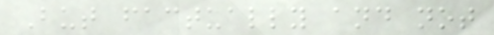But factually and not
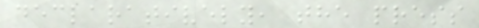declaratively, the press
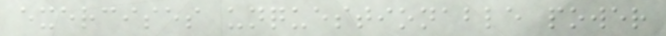exercises unquestionable power
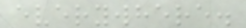everywhere.
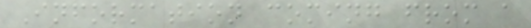Information coming from a
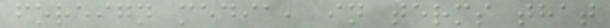foreign media, in terms that
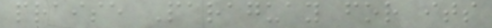praise Paraguay for its
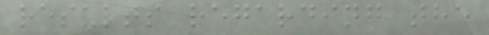results regarding the
